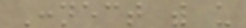Connect with us
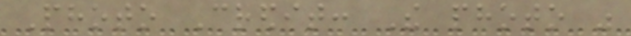Photo Credit: The photo was
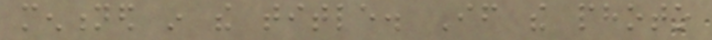mentioned in the title. If the photo
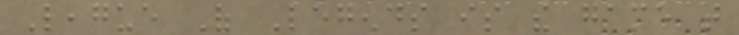League Of Legends is the game that
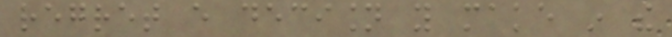regret every decision you make in the
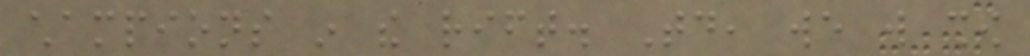champions in the rift. Today, we will show
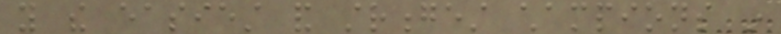you the easiest and strongest champions in
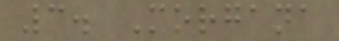3. Morgana
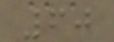60
